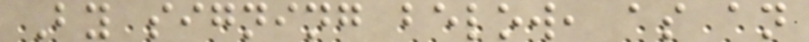By signing below, as an
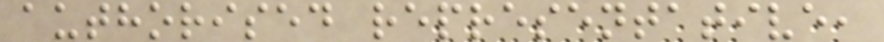authorised representative,
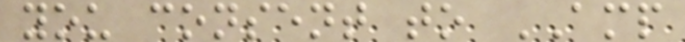you consent to AMP
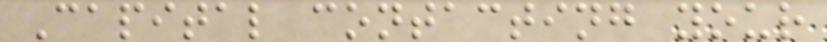Capital contacting your
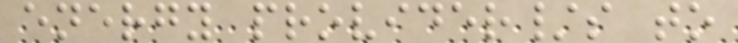energy provider/s to
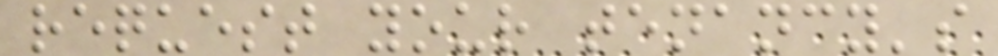request your tenancy's
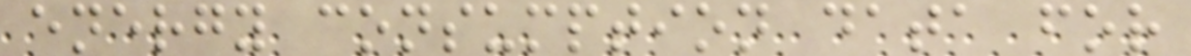energy consumption data for
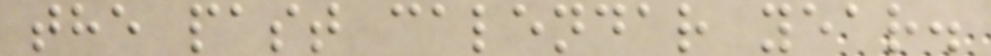the past calendar year.
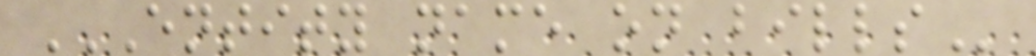ENTITY NAME ON BILLS
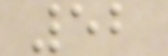52
